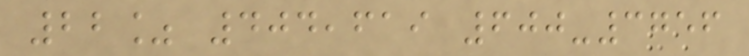22% 404,619 600-3756
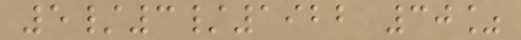5/3/1922 30%
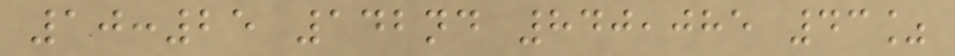10:25 142nd 840,085 43%
